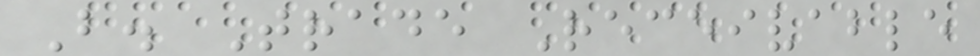B. Trade Receivable
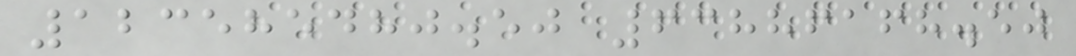123585480.50 63886168.50
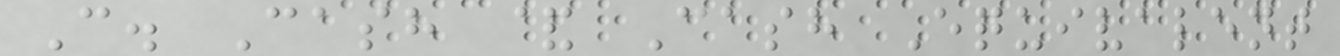C. Cash & Cash Equivalent
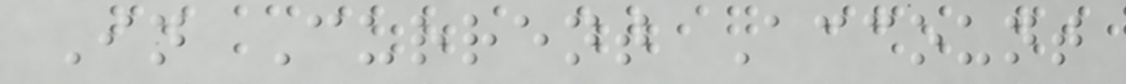In Current Account
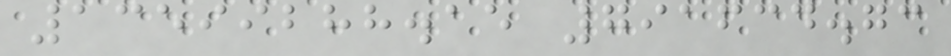13599288.15 791634.73
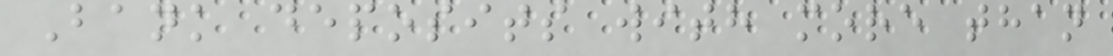Bank deposits with more than
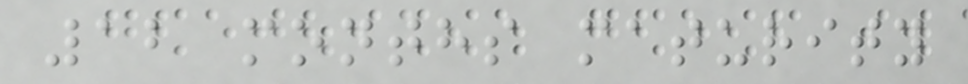12 months maturity
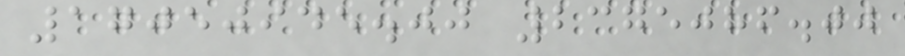17050945.00 2375086.00
